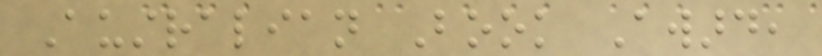Australian Book Award,
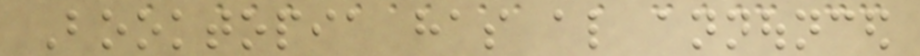Booktopia has also announced
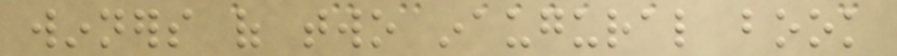winners of two inaugural book
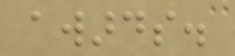awards.
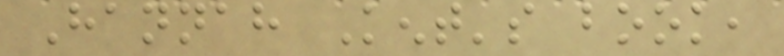Hannah Kent's book,
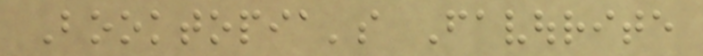Booktopia's Favourite
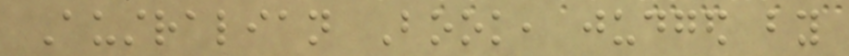Australian Book, judged by
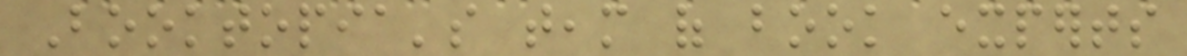Booktopia's team of book experts
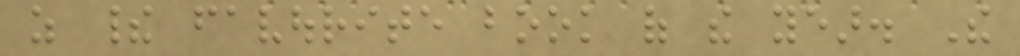as their favourite book of the year. The
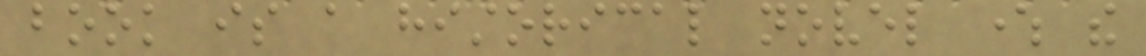book is a historical novel where the
